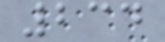234
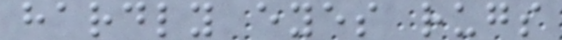hardly eyes rugs
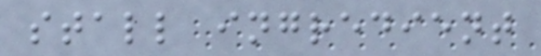stall ingredient
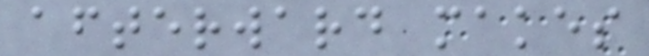afterward makes
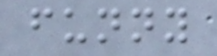funny
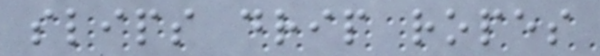slips drip ropes
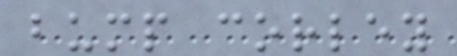bump corley
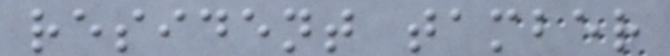resident tamber
